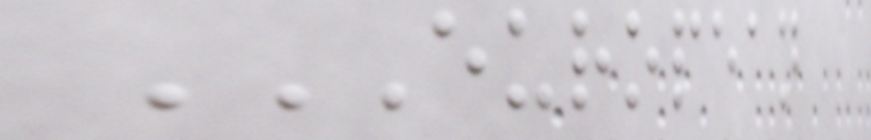EUROPEAN
